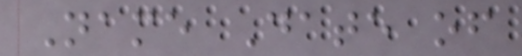Name Date of
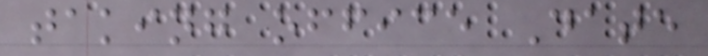taking office Date
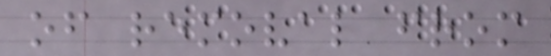of removal from
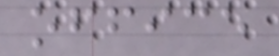office
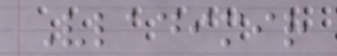Vladimir
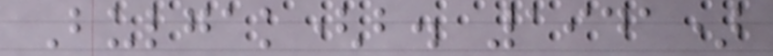Bulgak(b. 1941)
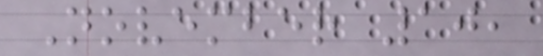November 10,
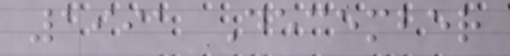1991 December
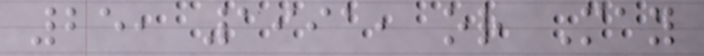25, 1991, or May
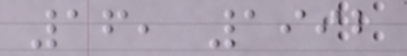16, 1992
